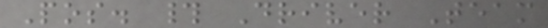Pos. # Driver Team
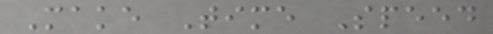Make Time Speed
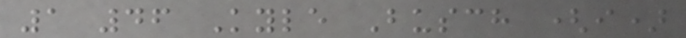1 46 Kyle Busch (i)
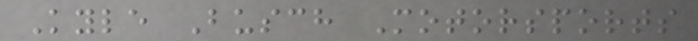Kyle Busch Motorsports
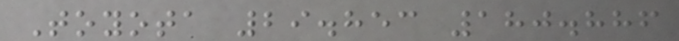Toyota 29.853 180.886
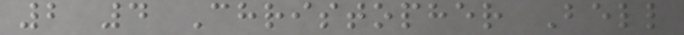2 4 Christopher Bell
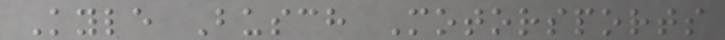Kyle Busch Motorsports
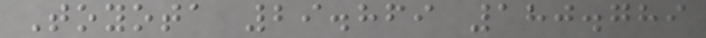Toyota 29.869 180.789
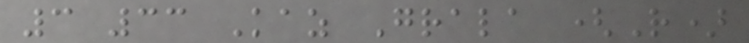3 33 Kaz Grala (R)
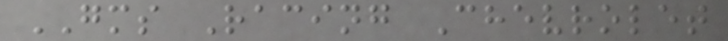GMS Racing Chevrolet
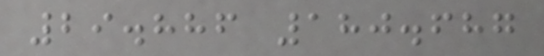29.886 180.687
